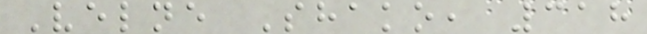Velne Shako, 318
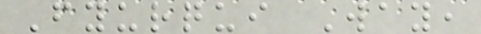Fyurqui Way,
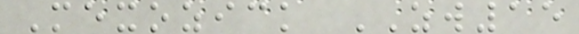Mexozick ZW15
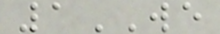1WE
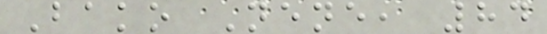Bako Nene, 84
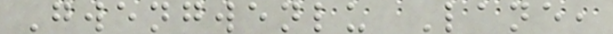Gwengwenlu Lane,
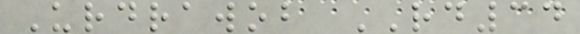Urdrawob RD34
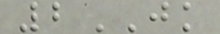2JK
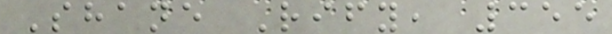Shane Rify, 355
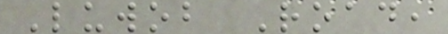Luwob Road,
